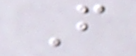F
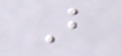B
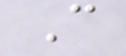C
